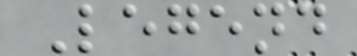Legend
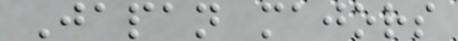Japan majors
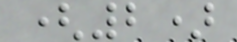(2)
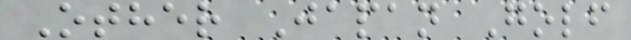Other Japan Golf
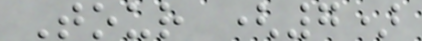Tour (7)
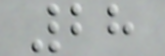28
